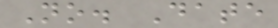No. Date
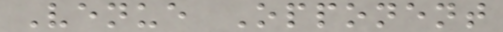Venue Opponent
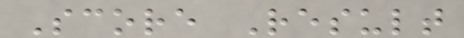Score Result
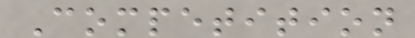Competition
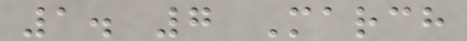1. 7 March
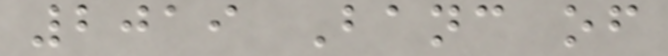2019 Banc of
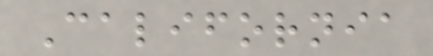California
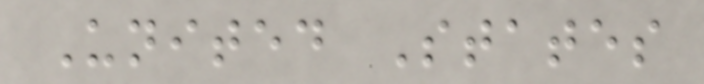United States
